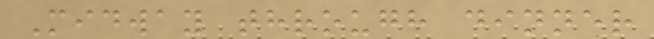Midway through dinner
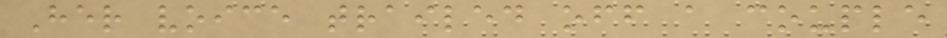Her voice trailed off a couple
